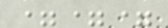===
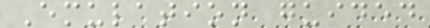Emulation guided
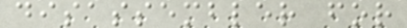disassembler for
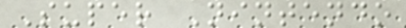Super Nintendo
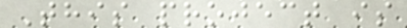This project is
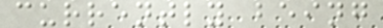currently being
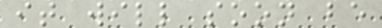it will soon be
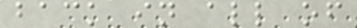back in all of
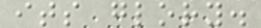its glory.
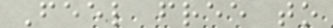Feel free to
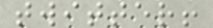twitter!
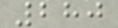280
